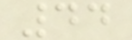44
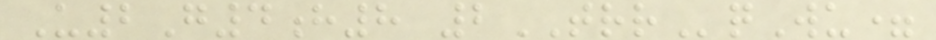U2G4h8 2TRRqWu=
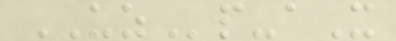UZp-aX
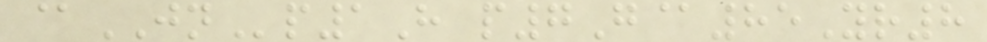@JNp1H p7G@85Yr8
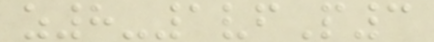z8-1vfP3
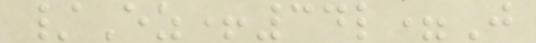/Ez+34l=J
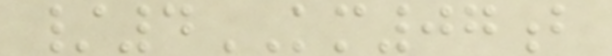/4KM07b
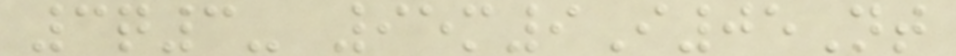3q3- 95m9I05Nt
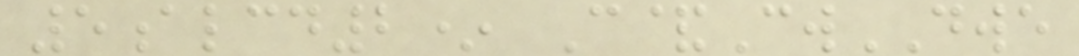5alcd2* C&CwDWE
